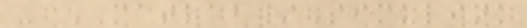- MATLAB/Simulink
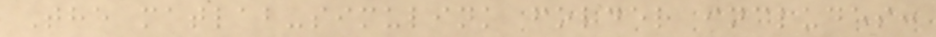The matlab-simulink folder includes:
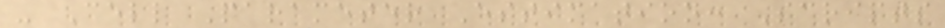- Cell Parameter Estimation: Scripts
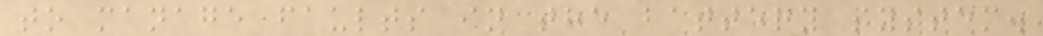to manage faults in the battery system.
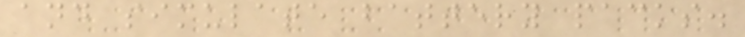and simulate battery packs.
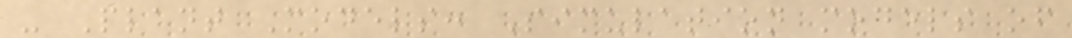- Plant Models: Simulation models of
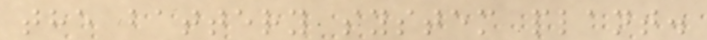the battery system plant.
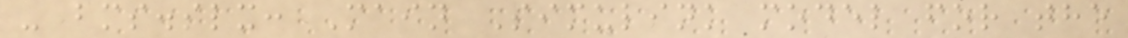- bms.slx: Main Simulink model for the
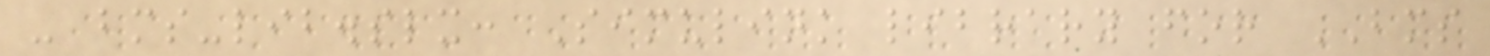- bms-lib.slx: Simulink library for BMS
